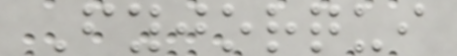Fyjorqui
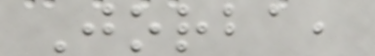Jorba,
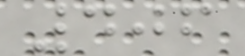406
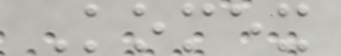Komex
